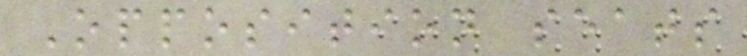Opposition seats
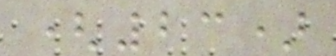(23)
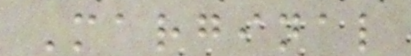Marginal
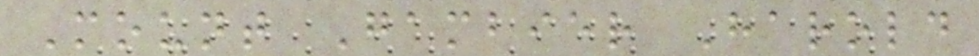Mount Gambier Harold
